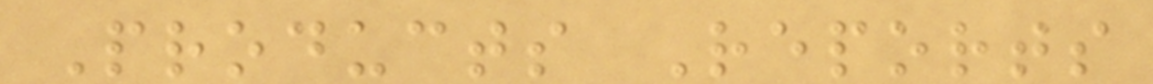Products Reports
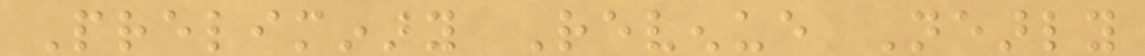Preliminary Revenue Nearly
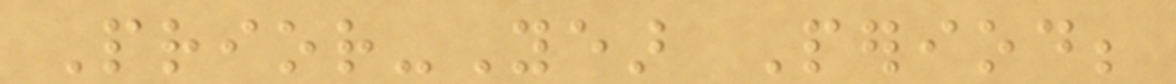Prior-Year Period;
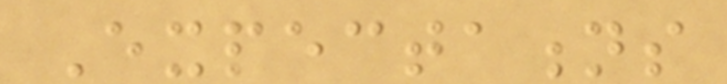Expectations
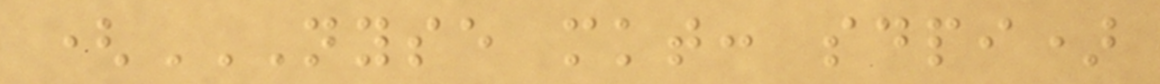(NYSE MKT: SDPI)
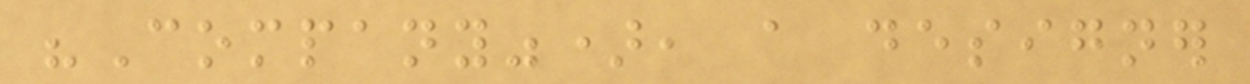"Company"), a designer
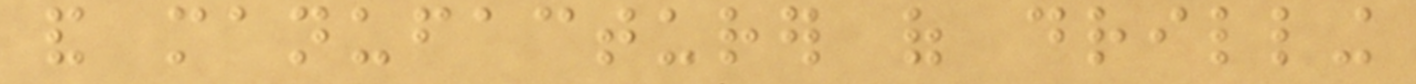and manufacturer of drilling
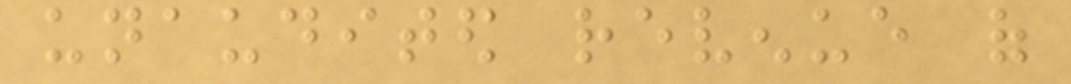unaudited revenue of
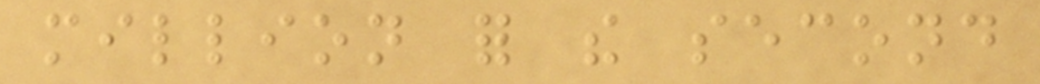million for the second
